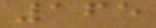165
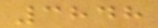3848
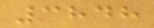3848
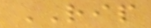RIP
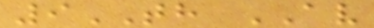9TH AV
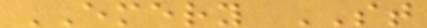EMERY ST
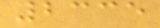2335
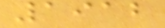1912
